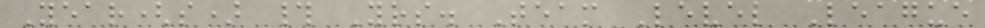Year(s) # Yrs. Team Level League
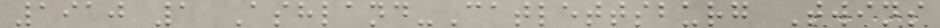1910 1 Ashland-Catlettsburg Twins
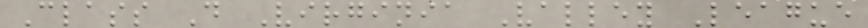Class D Virginia Valley League
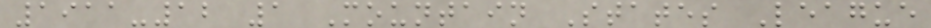1911-12 1 Mountain States League
